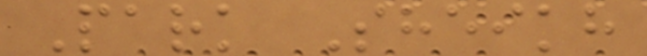Park Sheikh
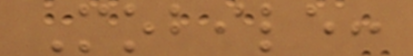Mobile:
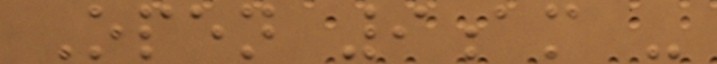Open 9am -
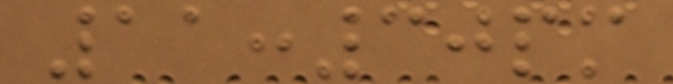11:30pm
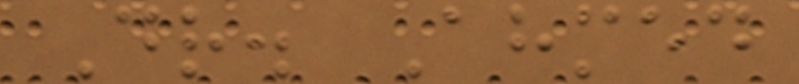Dr. Ahmed
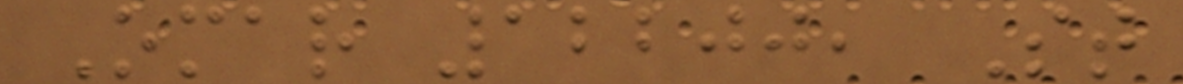Omar 12200, St
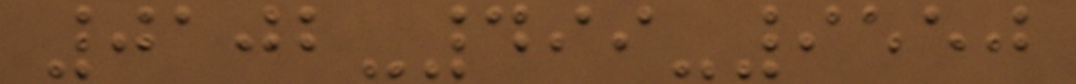0102-499-9550
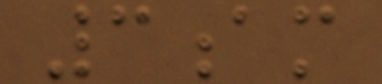3am
